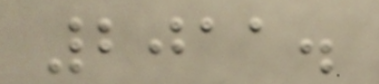2011.
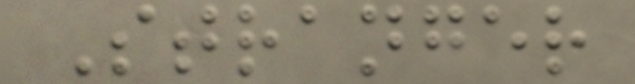Stranger
